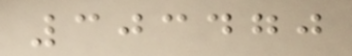303470
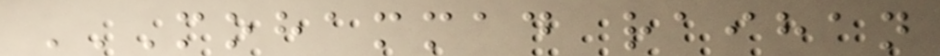MOHAMMAD RAIHAN
